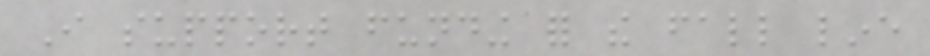I support funding for the fall line
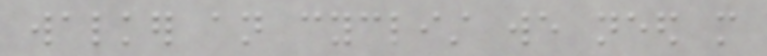walker an cyclist we need more
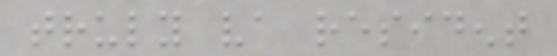truly va resident
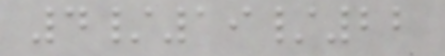4/19/22
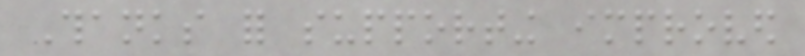Thanks for supporting improved
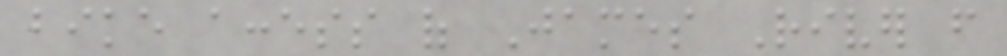bike access of James River from
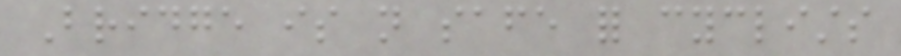Bridge is not safe for cyclists
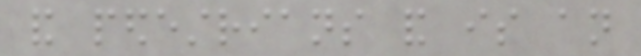and pedestrians and is an
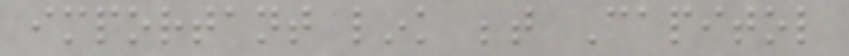important link between Capitol
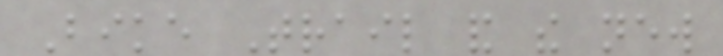Bike Trail and the new
